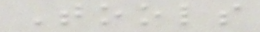Tools
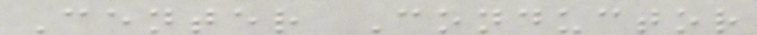Center Conductor
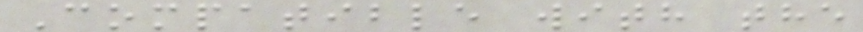Compatible with the
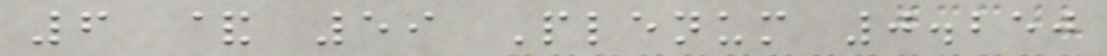6 & 59 Plenum 0.250
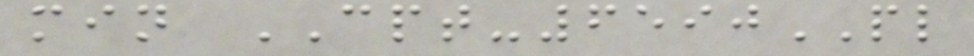min CPT-6590PL
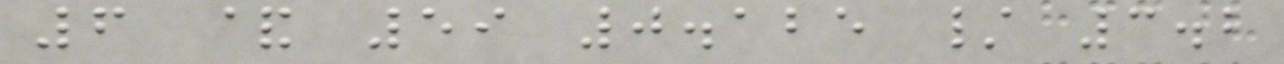6 & 59 0.125 / 3.2
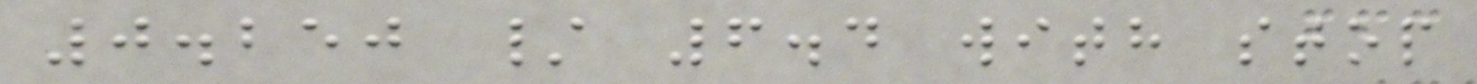0.250 / 6.4 with stop
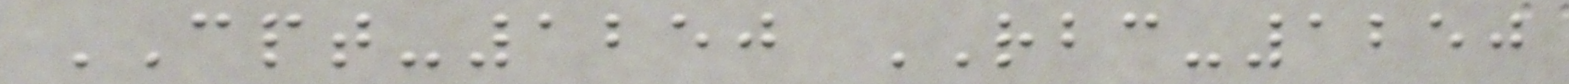CPT-1250 RBC-1250
